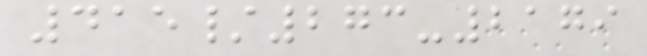415/273-2179
